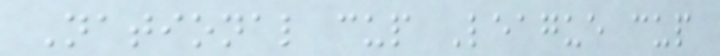National cup League cup
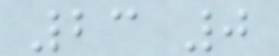23 0
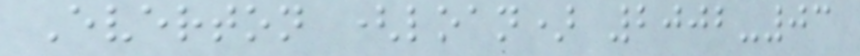Everton (loan) 2002-03
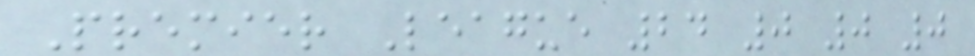Premier League 24 0 0 0
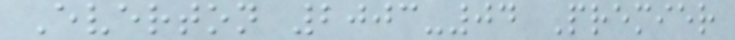Everton 2003-04 Premier
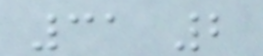31 2
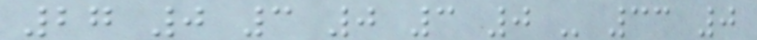27 0 3 0 3 0 - 33 0
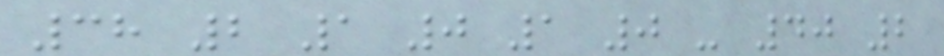38 2 1 0 1 0 - 40 2
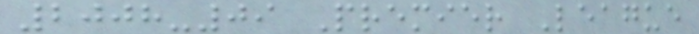2008-09 Premier League
